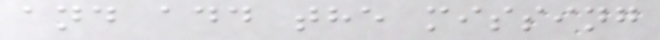and add the missing
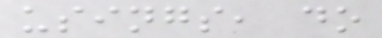usings, do
